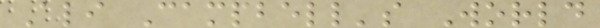Ali Campbell's World
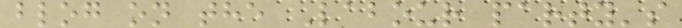blog on the Labour party's
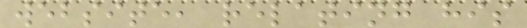website, relating his
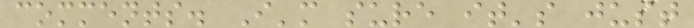comments. I'm sure it's just
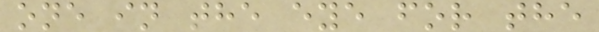one in the eye for the
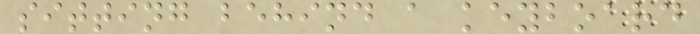sitting behind a keyboard
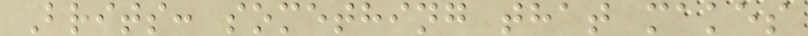Brits: something that makes
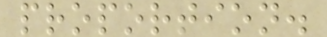proportion.
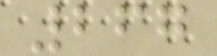267
